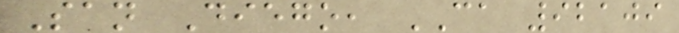San Diego, CA 92109
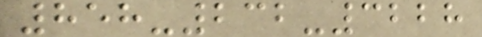858-232-3228
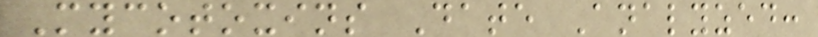Mycotoxins Date Analyzed:
